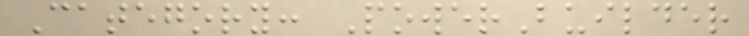Category: PowerBuilder
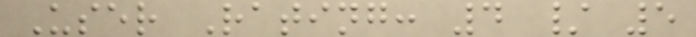User Rating: 4 / 5
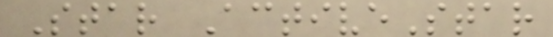Star ActiveStar
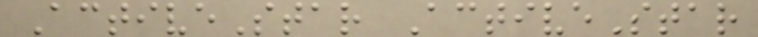ActiveStar ActiveStar
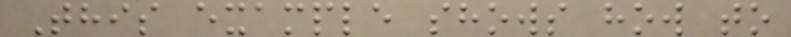This example shows how to
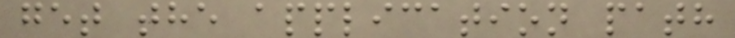get the application path
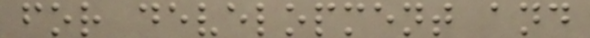for development and
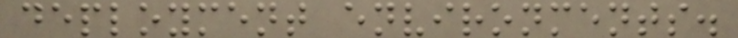deployment environments.
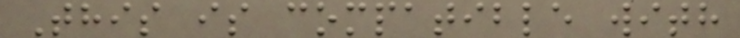This is compatible with
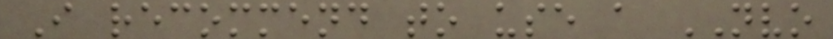I recommend to use a NVO
